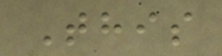This
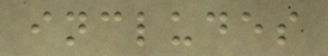includes
